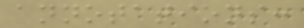annotations:
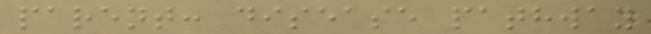parent: disease pathway
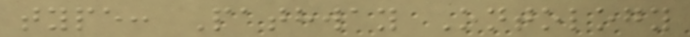type: Pathway Ontology
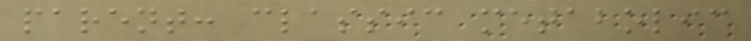parent: classic metabolic
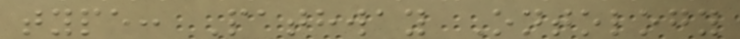type: Pathway Ontology
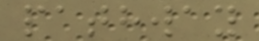pathway
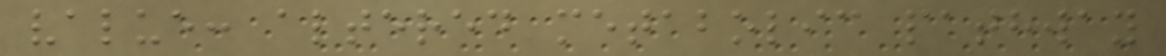value: altered metabolic pathway
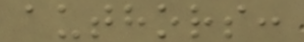authors:
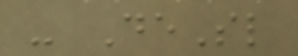- DeSl
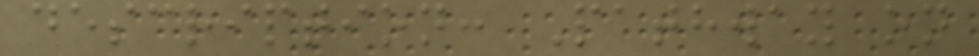description: Pathway on
